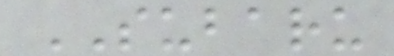SUBARU
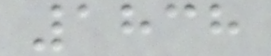1838
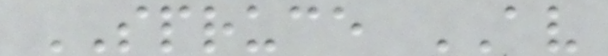SPRUCE AV
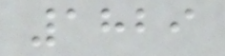1829
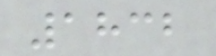1832
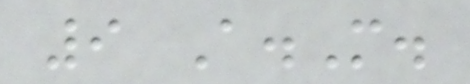9 A.M.
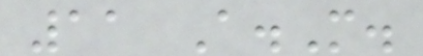11 A.M.
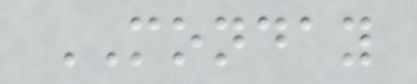MONDAY
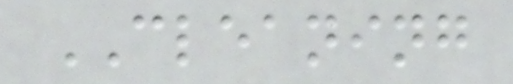CLEANING
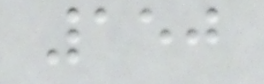150
